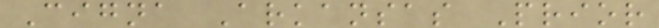Cigna Arkansas Prior
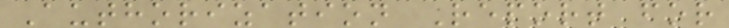Authorization Report for
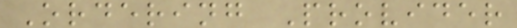Ordering Provider
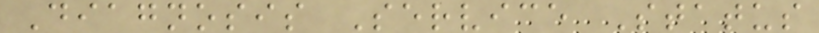Diagnosis Service Status
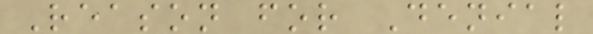Reason for Denial
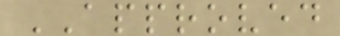APPROVED
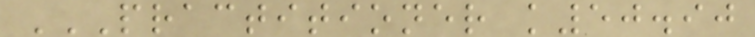PRACTITIONER K50.90
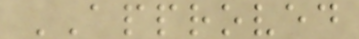APPROVED
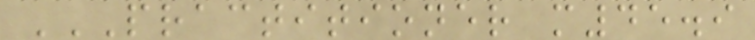PRACTITIONER M45.9
